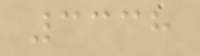3338
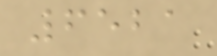6521
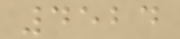4524
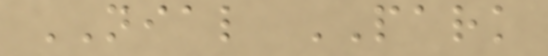NIAL PARK
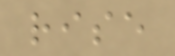rise
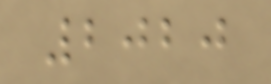2020
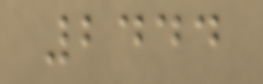2444
